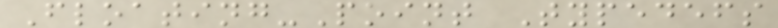Floating-Point Typedefs
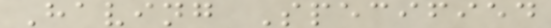Having Specified
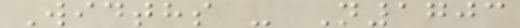Widths - N1703
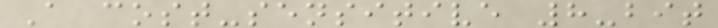A cost-sensitive 8-bit
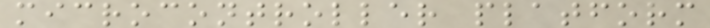microcontroller platform
